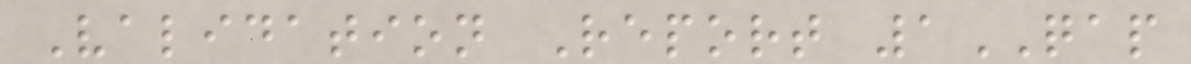Validation Report 1QAP
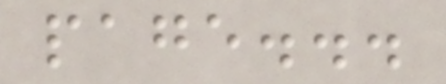page...
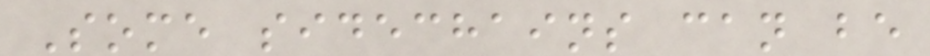Some sidechains can be
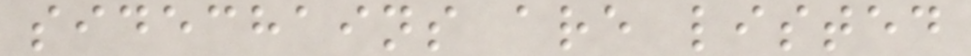sidechains are listed
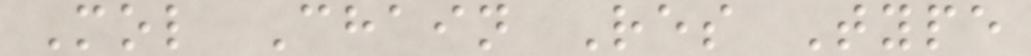Mol Chain Res Type
